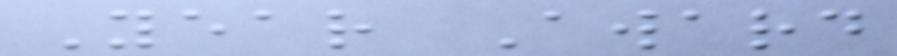Year Award
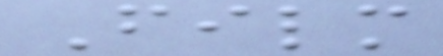Film
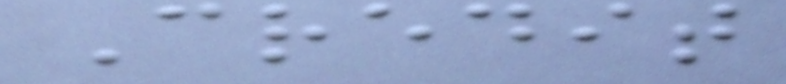Credit
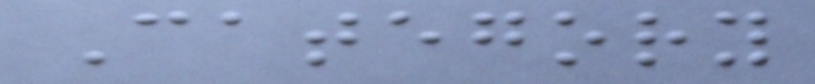Category
